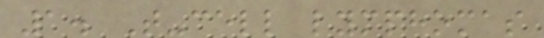1. T-cell lymphomas
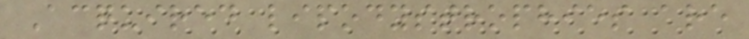Acquired lipodystrophies are
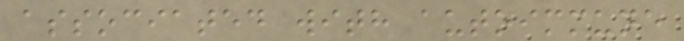associated with autoimmune
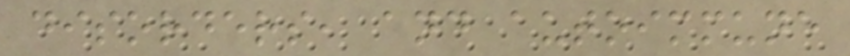disorders, and autoimmune
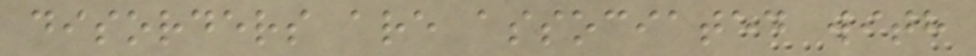disorders are associated with
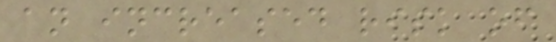an increased risk of
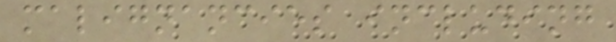malignancies including
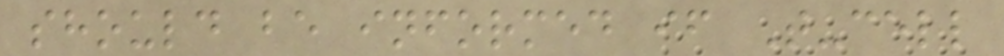should be informed if T-cell
